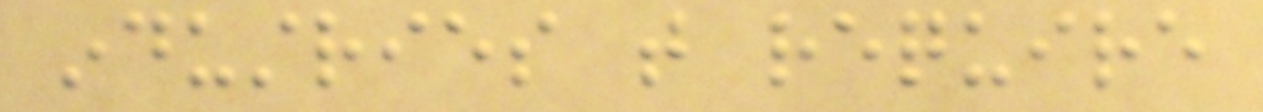industries that require
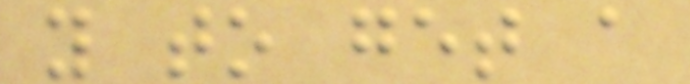you to get a
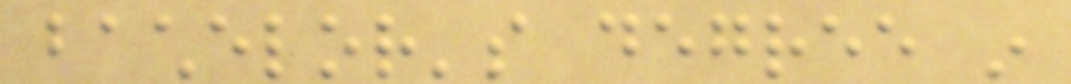bachelor's degree in
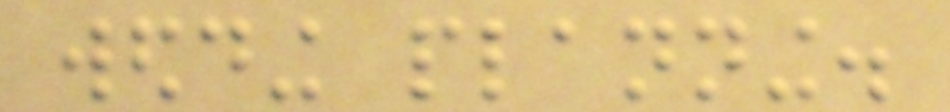wedding planning.
